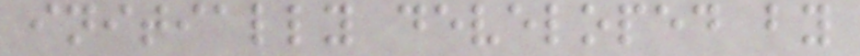initially developed by
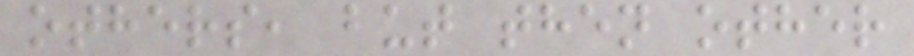others, but then other
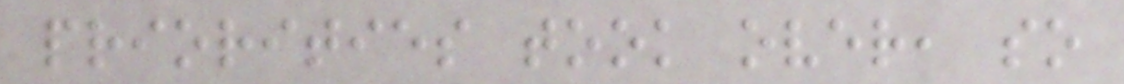priorities took over, so
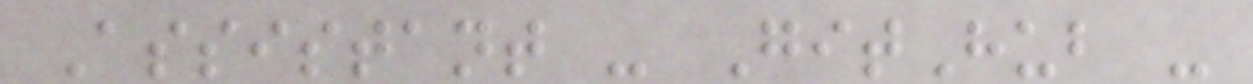Assistant - GitHub -
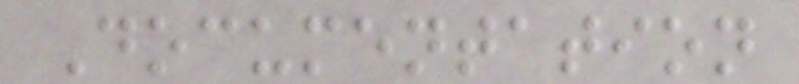Documentation
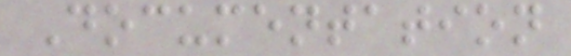Documentation
